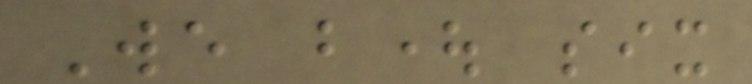We bought six
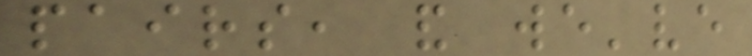pairs, and we've
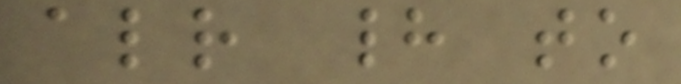already had to
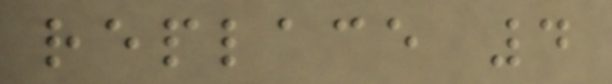replace 4
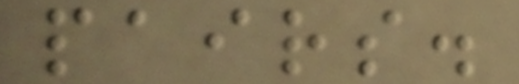pairs.
